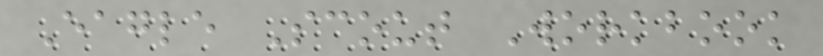Eagle Scout Workbook
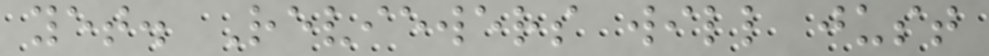yet. Reviewers will just
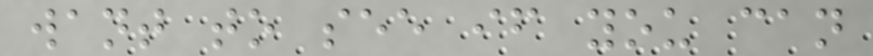want to see if you can
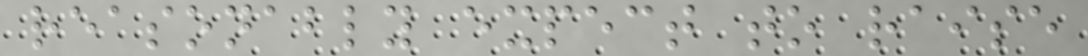reasonably expect to raise
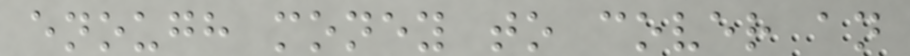enough money to cover an
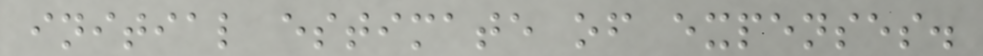initial estimate of expenses.
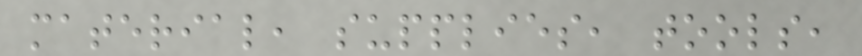material, supplies, tools,
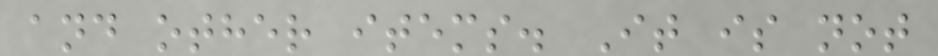and other items. It is not
